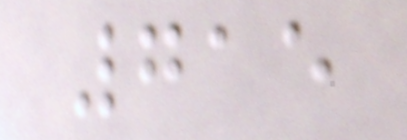715
